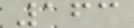163
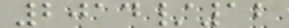2014/12
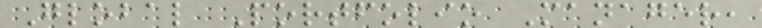Global Portfolio Manager,
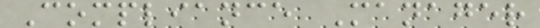Compliance Manager
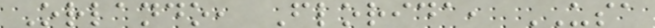Orlando, Florida, USA
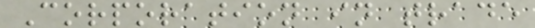Corporation in trade
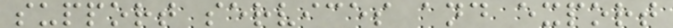support services and export
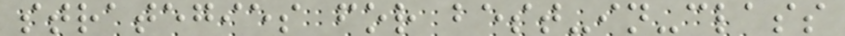strategies for best-in-class
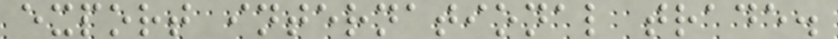export international trade.
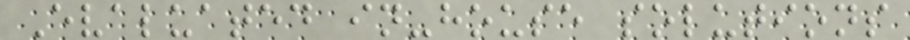Evaluated in-house solutions
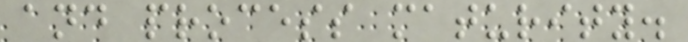and process maturity.
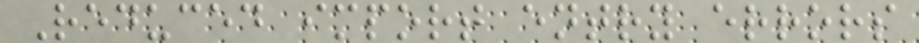Reduced import entry errors
